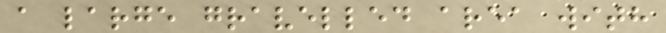a large gravelled area with
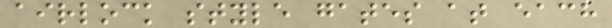airlock style gates at each
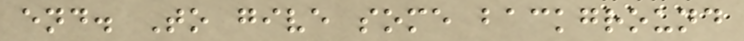end. To give some background
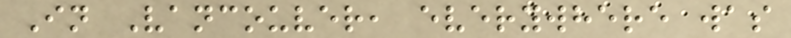In Vancouver, everywhere was
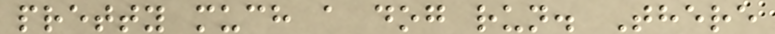pretty much a dog run. There
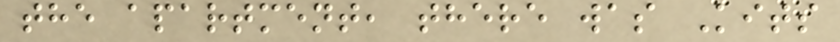the apartment, there was Kits
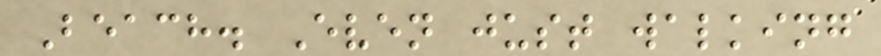Beach. Even just walking
